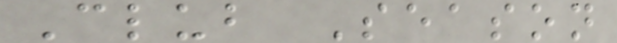Club Season
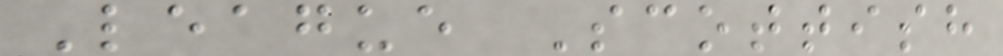League Scottish
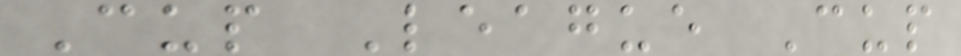Cup League Cup
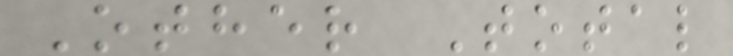Other Total
